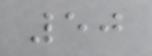50
